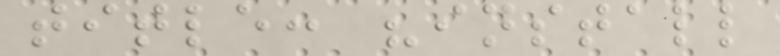title: "install
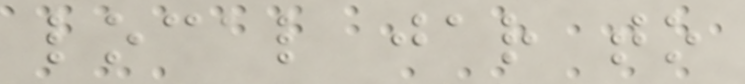local jar to
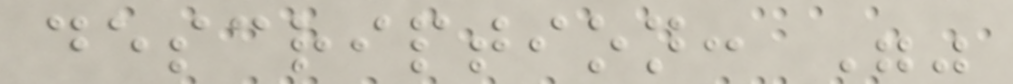description: ""
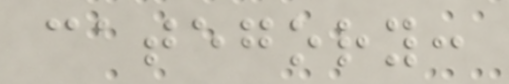category:
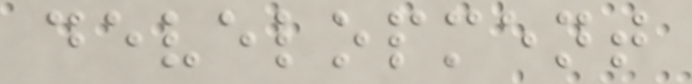development
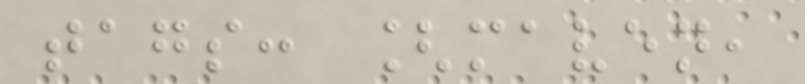tags: [maven,
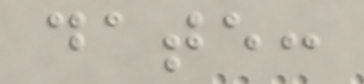date:
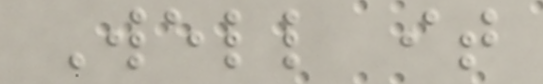Well it
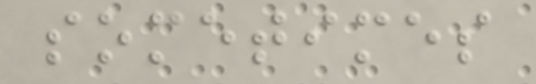sometimes
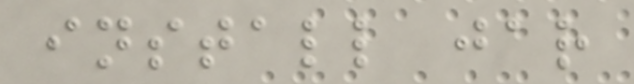install jar
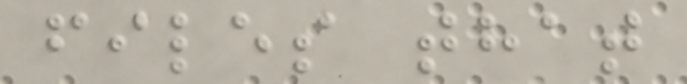files that
